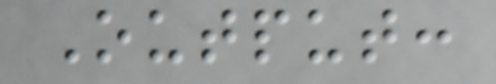Output:
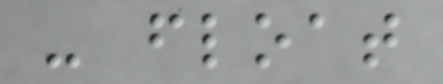- float
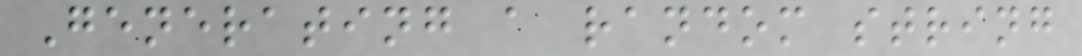Generating a random string
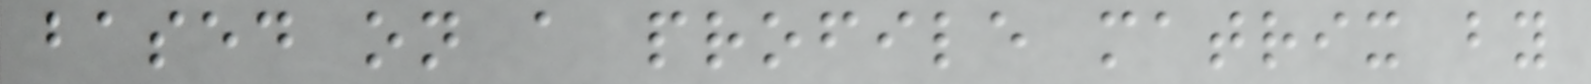based on a profile matrix by
